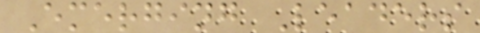Emerging Leaders
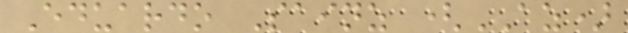Eduardo Sainz (AZ)
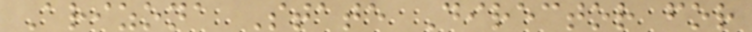Arizona State Director for
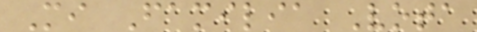Mi Familia Vota
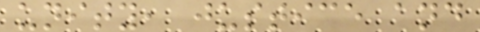unity, justice and
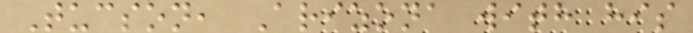Tucson, Arizona with his
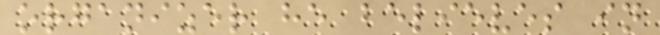organizer he believes in
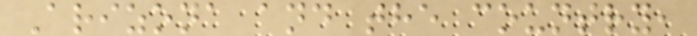Arizona and the country,
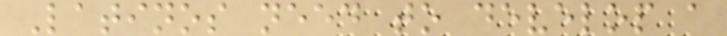Latinos need to develop a
